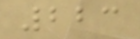223
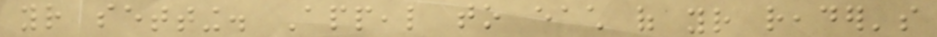your setting. Appeal to each of your reader's
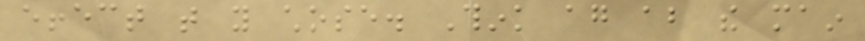effect that you chose. Think again about the main
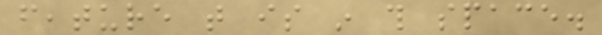feature that is in this space.
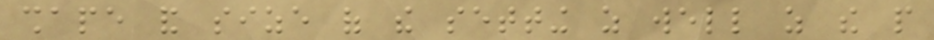shape and size of the setting as well as the people
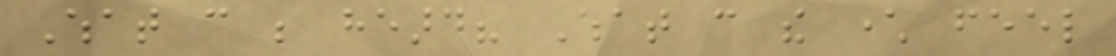What can be heard? What can the character feel
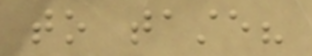to taste?
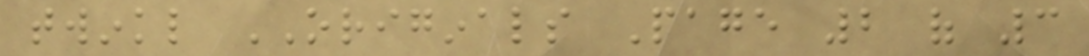twinkl ORIGINALS Page 2 of 3
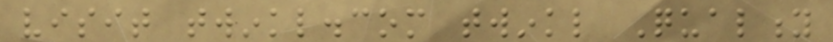visit twinkl.com twinkl Quality
